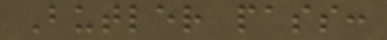Butler pass:
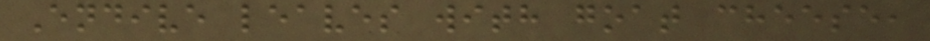Endive leaves with goat cheese,
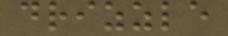drizzle
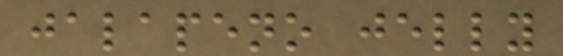jalapeno jelly
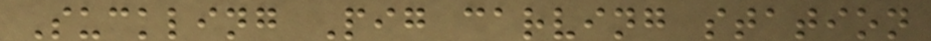Suckling Pig carving station
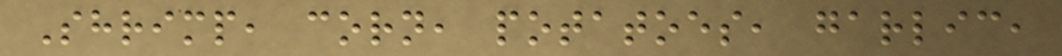Shrimp, corn, potatoes, garlic,
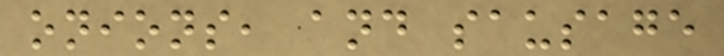onions, and sausage
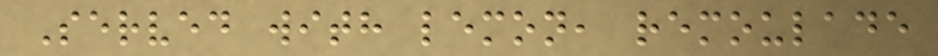Served with lemon, remoulade
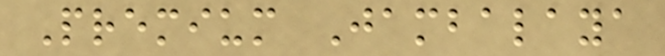Premium Jambalaya
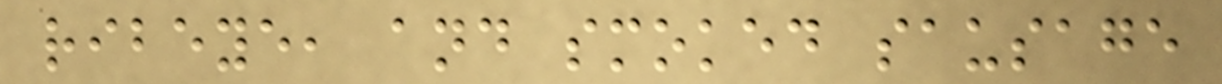ribeye, and smoked sausage
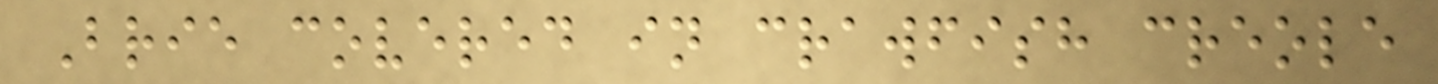Brie covered in crawfish creole
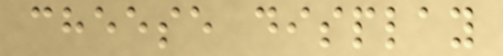cheese display
